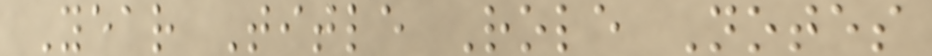Year Title Role Notes
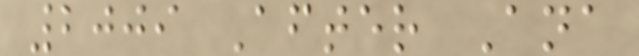2009 After Ana
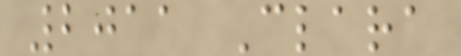2011 Clara
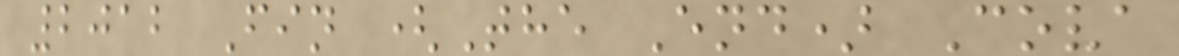2012 Fin (The End) Cova
